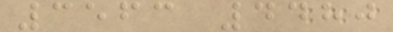3563 4480
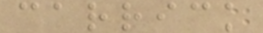carrick
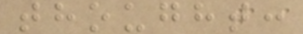thought:
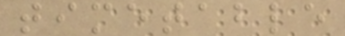timetable
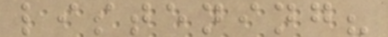listening?
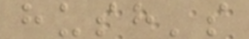hush's
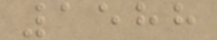1588
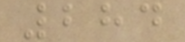284
